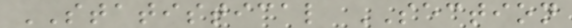STATISTICAL SECTION
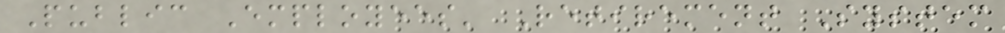Public Employees' Retirement System
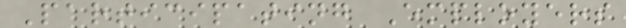Participating Employers
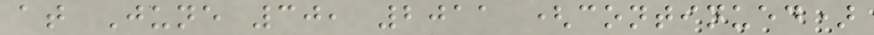at June 30, 2011 (continued)
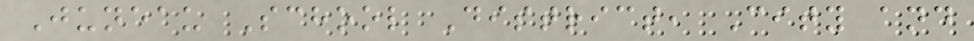Juneau School District, City and
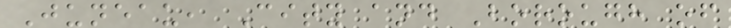Juneau, City and Borough of
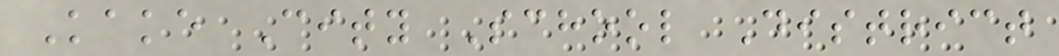Kake City School District
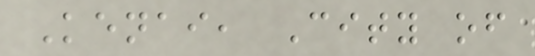Kenai, City of
